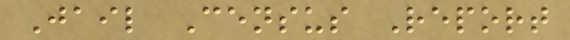Jail Census Report
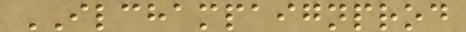ILCHAMPAIGNPROD
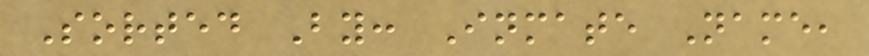Sorted By: Inmate Name,
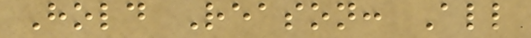Hold Reason: All
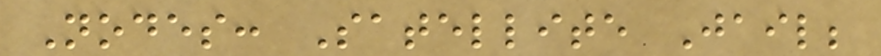Nodes: Satellite Jail;
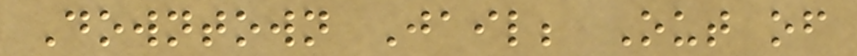Downtown Jail; Out of
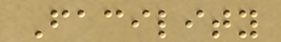Facility
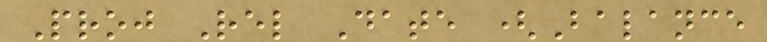Proj Rel Date (Balance
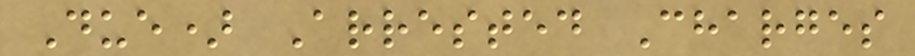Due) Arrested Charges
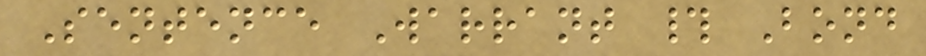Sentence Warrant # Bond
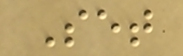Set
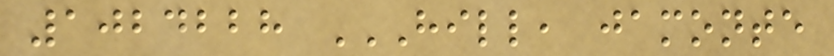1024228 HILL, JAMONTE
